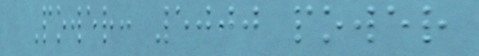Power: 5000 power
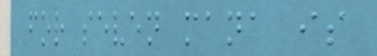for seven mana is
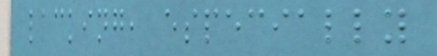lacking, especially
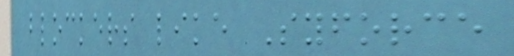blockers like Syforce
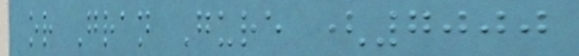or Gran Gure (7000
